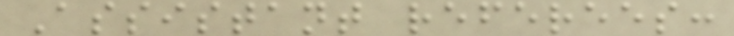Assistant referees:
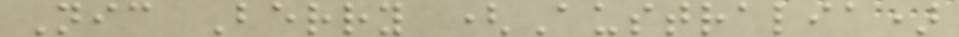Nic Berry (Australia)
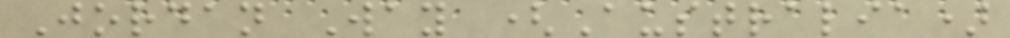Jordan Way (Australia)
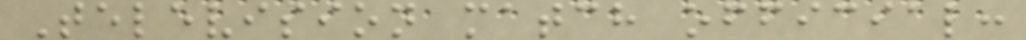Television match official:
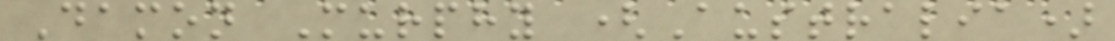Damon Murphy (Australia)
